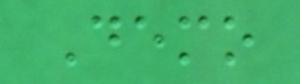Demo
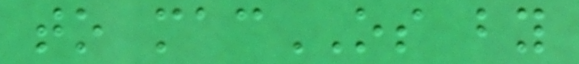to macOS by
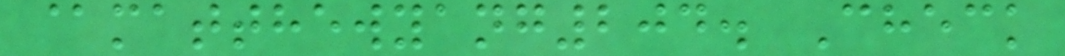@matthewyang204. Check
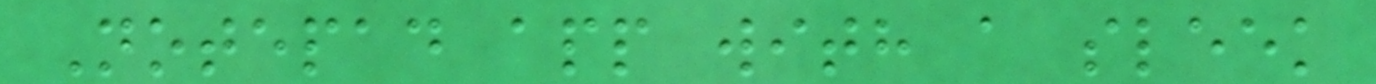Notepad app with a sleek
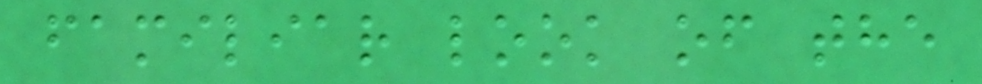familiar look of the
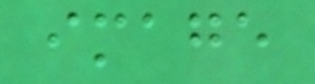image
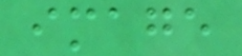image
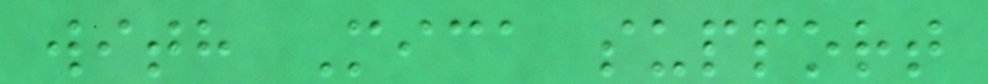with Mica support
